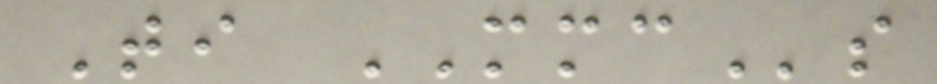Ti MMCs
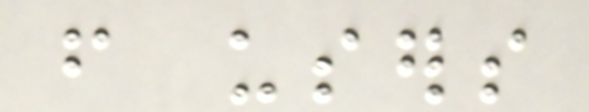from users
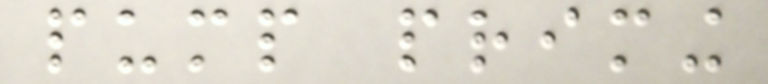pump priming
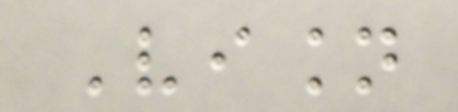Vision
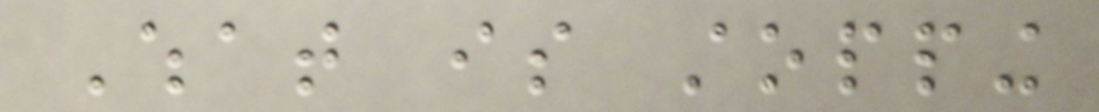What is stopping
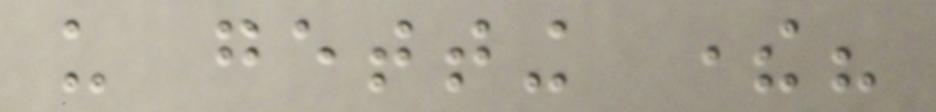us getting there?
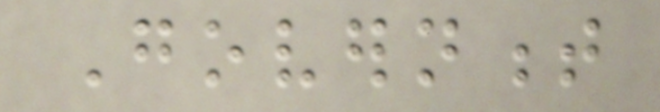Government
